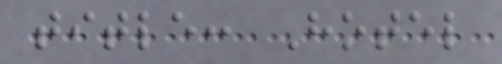title: Hotel
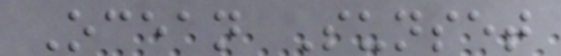Ocean Sunset
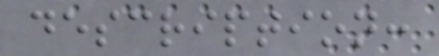description:
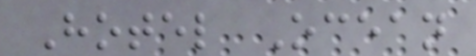Hotel Ocean
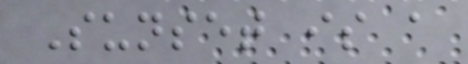Sunset is a
